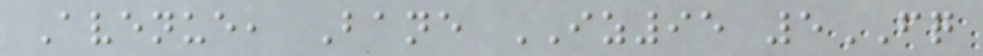Avenue, Bane IZ95 5FQ
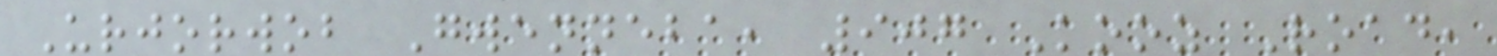Urjorwob Gwenneba, 907 Kooz Road,
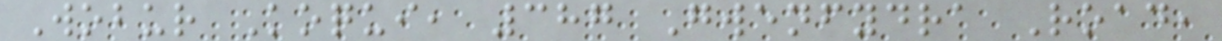Wobur Koqui, 387 Gwenfydra Road,
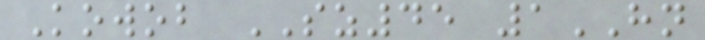Kowob SZ45 1HN
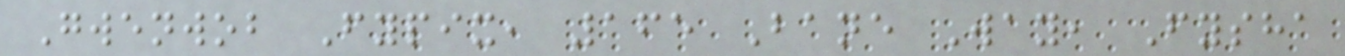Gwenwob Fypix, 165 Bane Way, Fysha
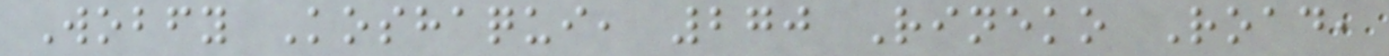Wobfy Koshaqui, 270 Rineko Road,
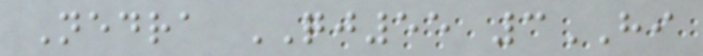Nedra QJ55 3HI
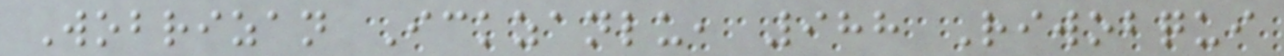Wobrizan Ickzanlu, 988 Riwobqui
